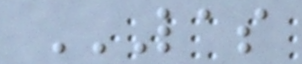LAS
